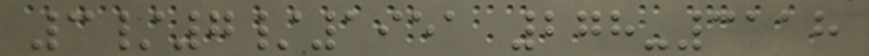3/7/1951 278-3118
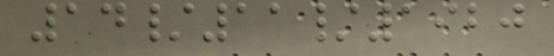14/11/1920
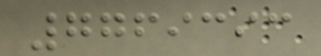7769393
